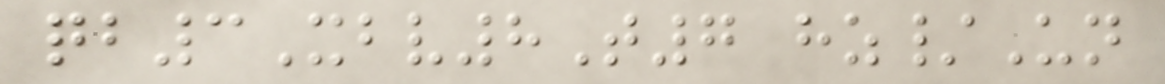qb3Xbv8T7 hz/Un
